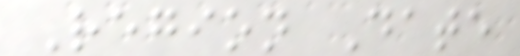Region Date
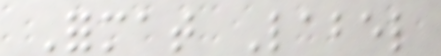Format Label
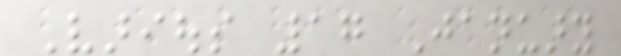Various 17 January
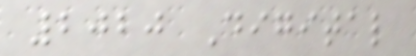2020 Digital
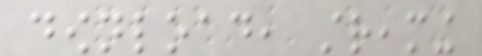download, streaming
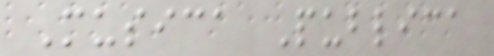Musica Publica
